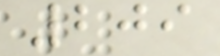209
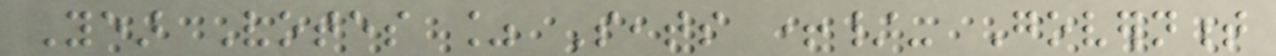Year Votes % Seats +/- Government
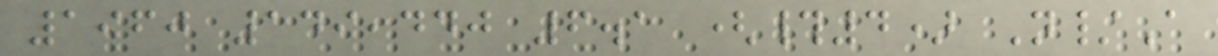1960 149,440 6.1 (#4) N/A
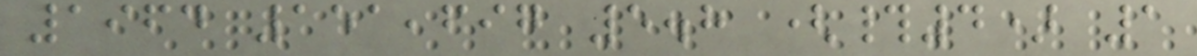1964 151,697 5.8 (#4) 1
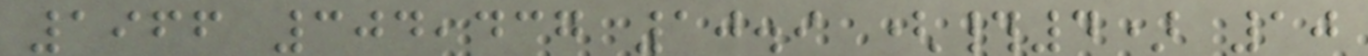1966 304,437 10.9 (#4) 10
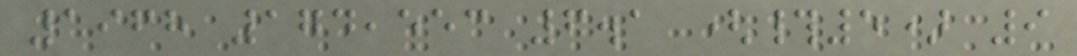1968 174,553 6.1 (#5) 9
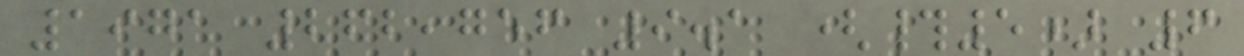1971 262,756 9.1 (#5) 6
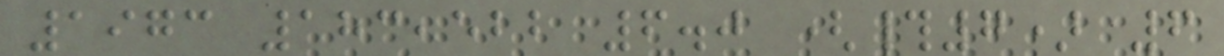1973 183,522 6.0 (#7) 6
